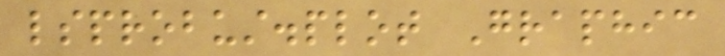lsprobust.plot Graphic
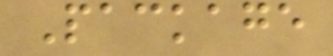Package
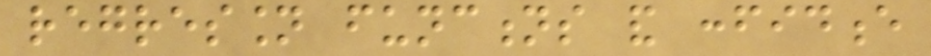regression functions and confidence
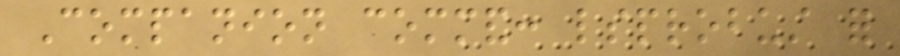Companion command: lsprobust for
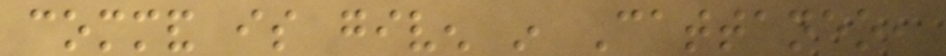command is given in Cattaneo,
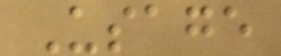Usage
